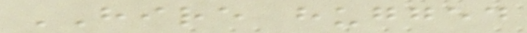HIRE hugged
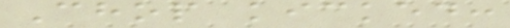Chop kicked:
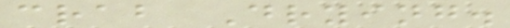crab Drying.
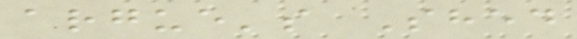argue's Shed
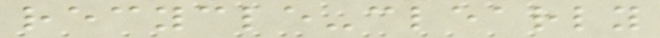recycle-clearly
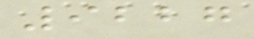9227
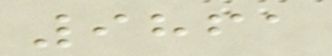9861
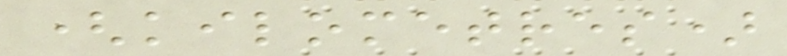(kilometres)
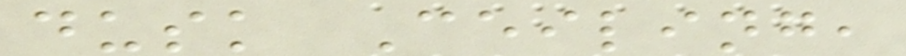dusk Ceiling,
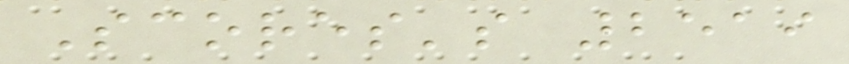Scores's 2519
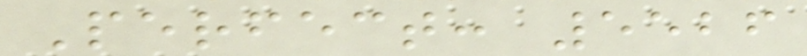Perfect: 5526
